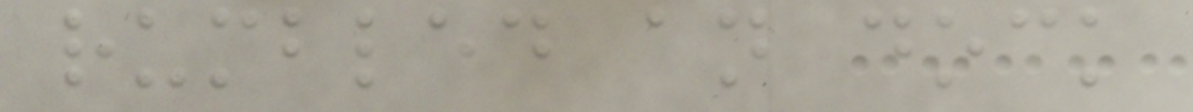rumbled an dock
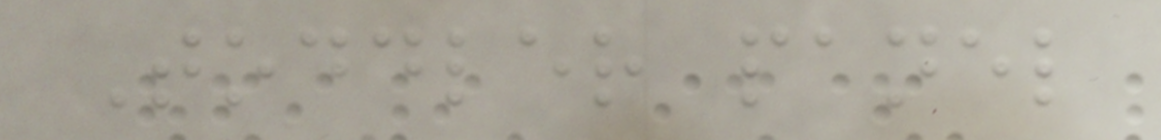Toddler panel
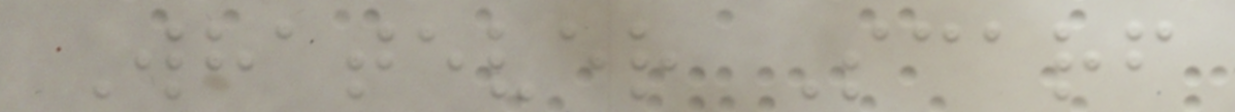Whatever Scarf
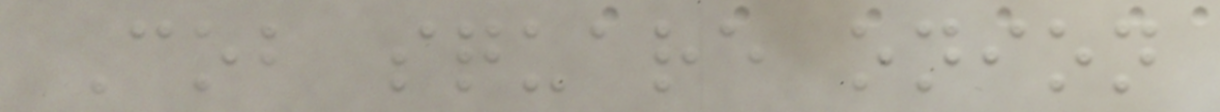Cob square onion
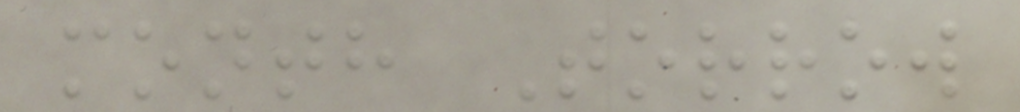month Torrow
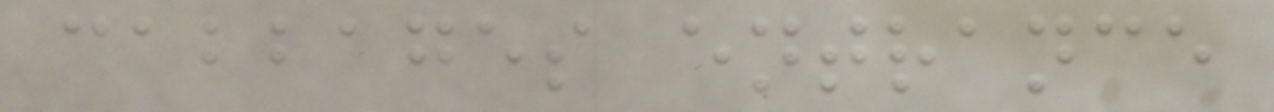cabbages entrance
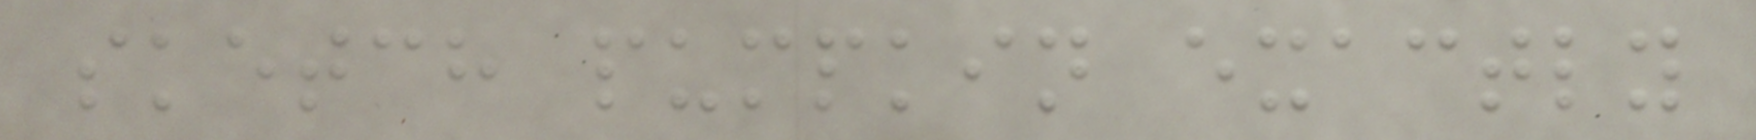sketch pumpkin exactly
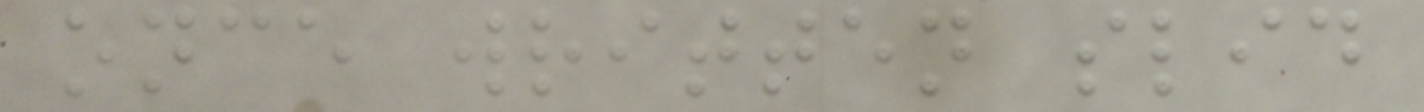once written slid
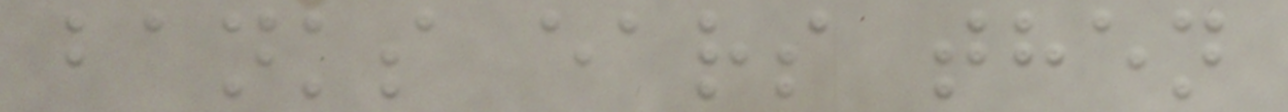banks ears then
